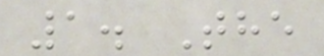1. The
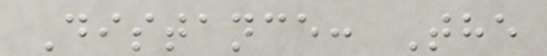Distance: The
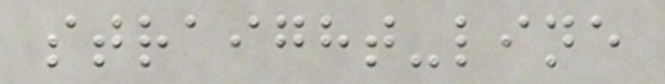straight-line
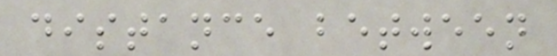distance between
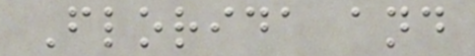Florida and
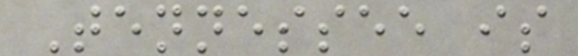Tennessee is
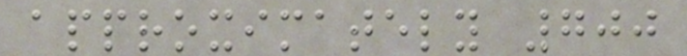approximately 700
